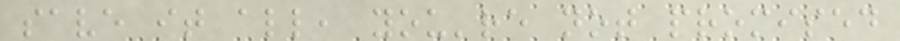save it all, you're not promised
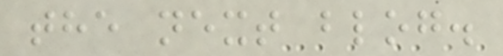the next blog.
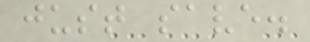just save.
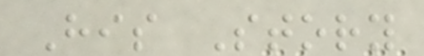His Story
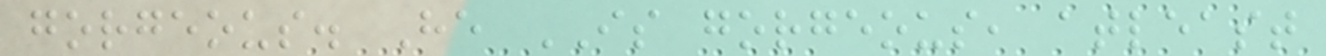gorgeous. He IS gorgeous, atleast
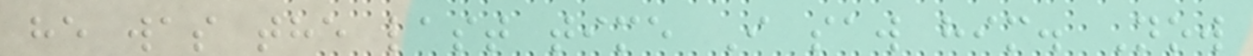he was the last time I saw him. Now
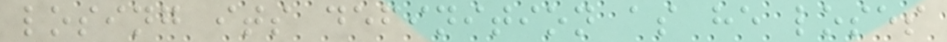losing its definition as he loses
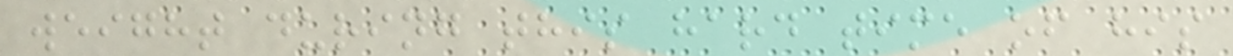weight during this hard time of his
